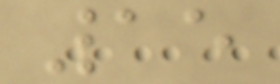15
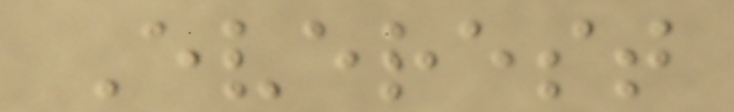Everest
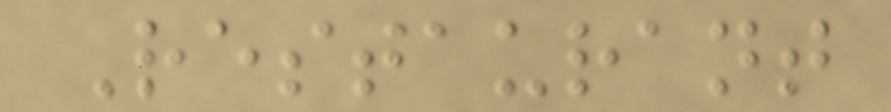Restaurant
